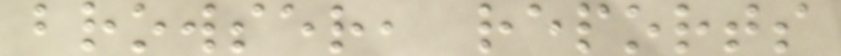browser, reports
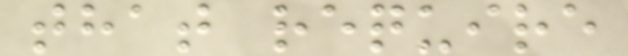that require
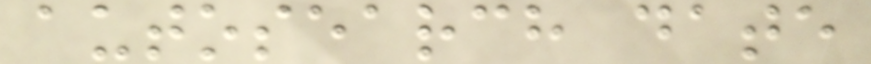autosearch date
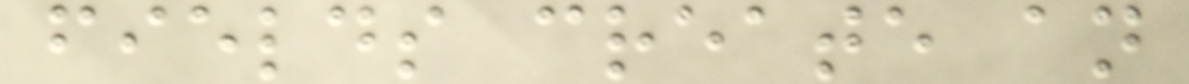fields create an
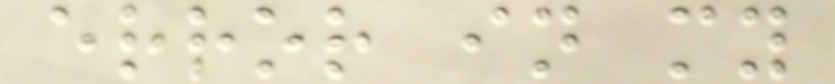error in my
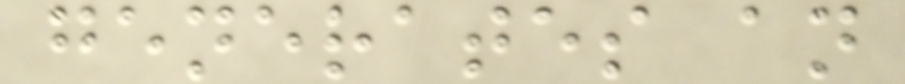generates an
